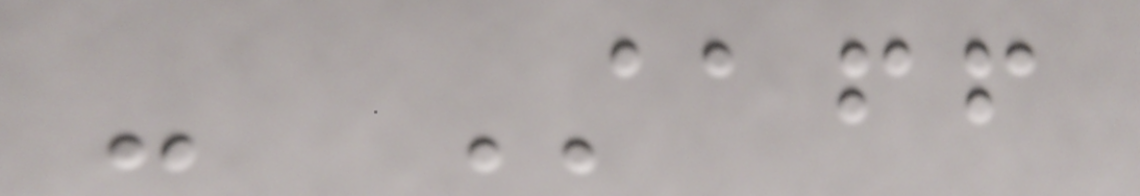- Staff
